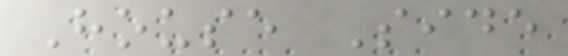House Side
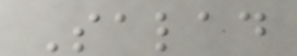Salad
